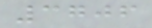3706
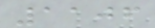1106
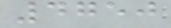4750
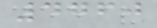4760
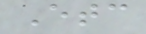Etc
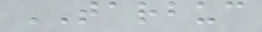TARBUC
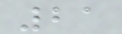21
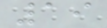19
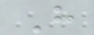H
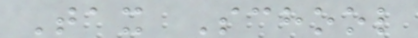Tax School
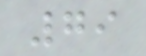79
